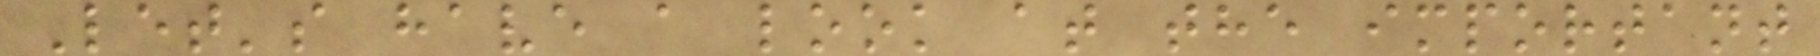Let's have a look at the important
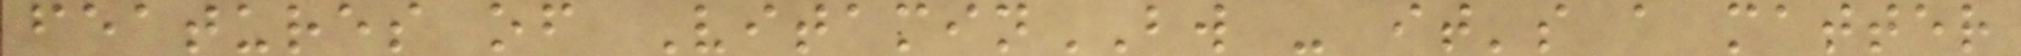features of VitaminBW - it's a matter
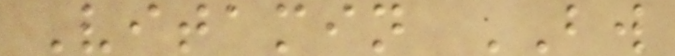Vitamin BW
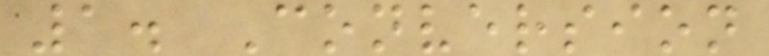1. Conversion
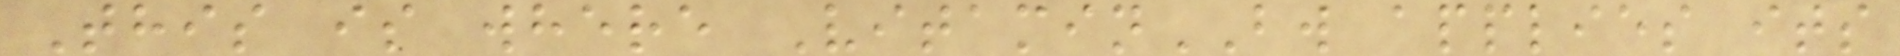This is where VitaminBW applies its
